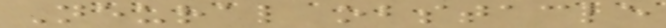Neural obstacle
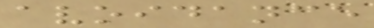avoidance
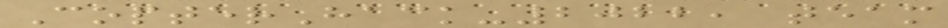CopterHack-2022, team
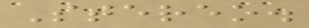Stereo.
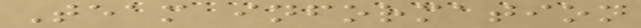Team information
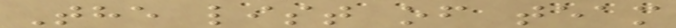The list of team
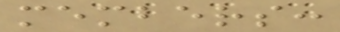members:
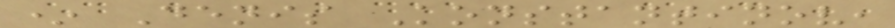* Denis Konstantinov,
